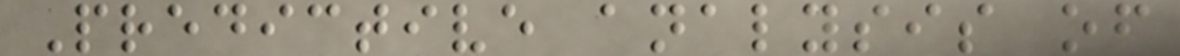Predictive analysis of
